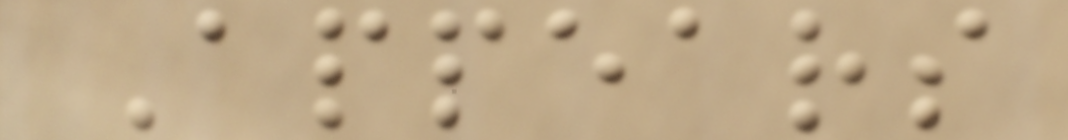Appears
